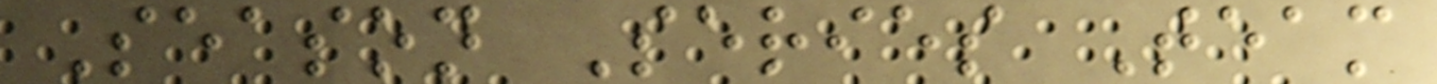Season Series Team
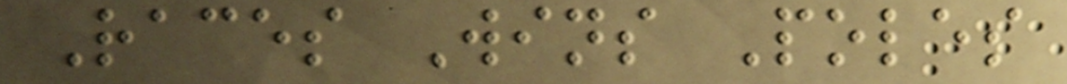Races Wins Poles
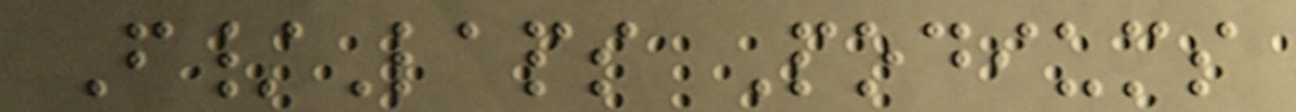F/Laps Podiums
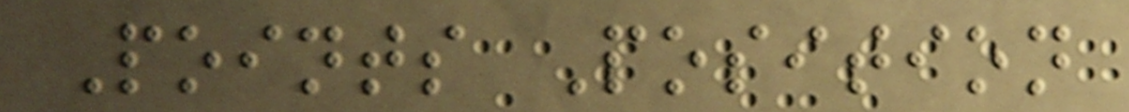Points Position
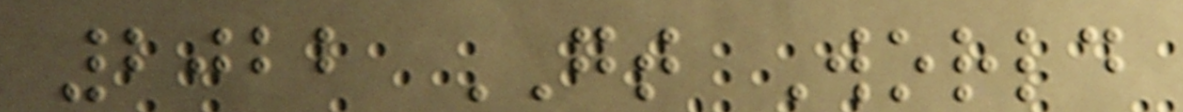2022 GT World
